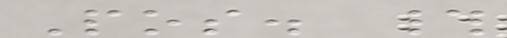Pos. #
